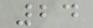24
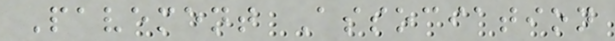Pavement Association
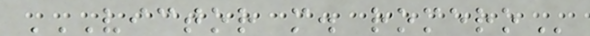VICTOR M. ROMERO
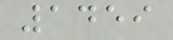1459
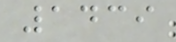1439
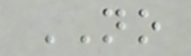NO
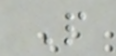P
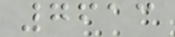7613
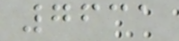7631
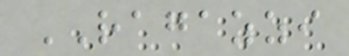RAGAZZI
